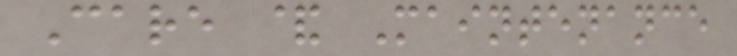Care & Maintenance
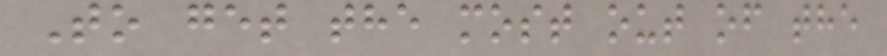To get the most out of the
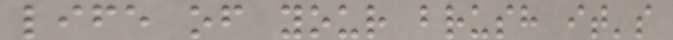life of your brush it's
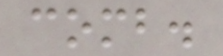comb.
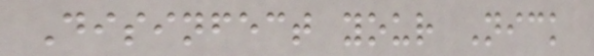Disinfect your Nick
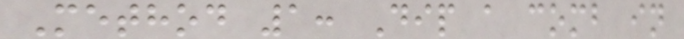Method 1: Dip a comb in
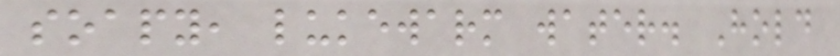soapy, lukewarm water. Hold
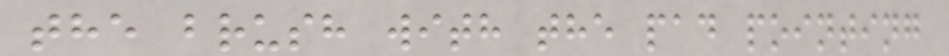the brush with the pad pointing
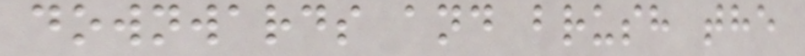downwards and brush the
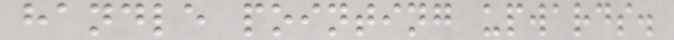handle pointing upwards.
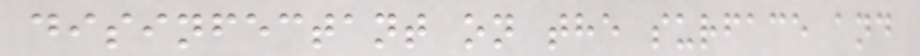disinfectant on the surface and
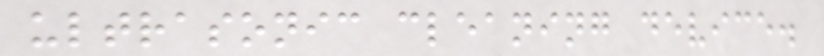ultrasonic cleaning device.
